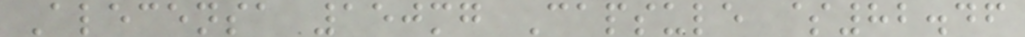Alecensa 150mg Capsule $82.46
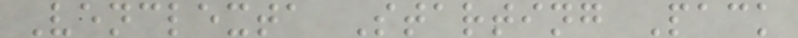Venclexta Starting Pack
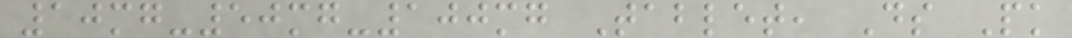10mg-50mg-100mg Tablet, Ds Pk
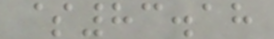$83.18
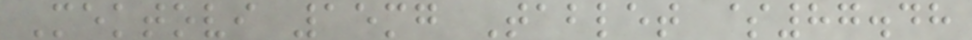Mektovi 15mg Tablet $87.48
